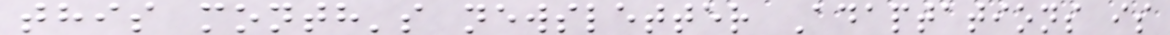this month's newsletter Adaptations is
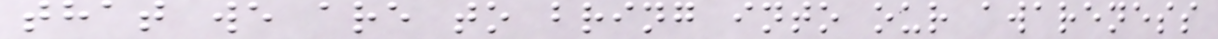that we are to bring into our awareness
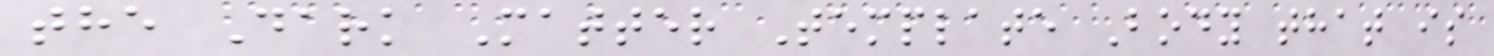the Dark Matter Template Body that is
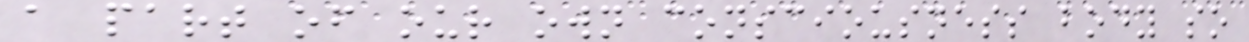a part of our own consciousness body so
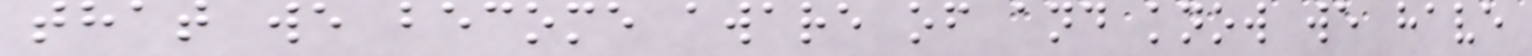that we become aware of and know we have
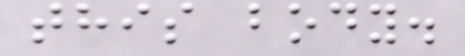this body.
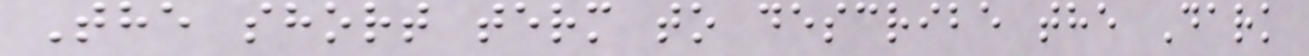The short term to describe the Dark
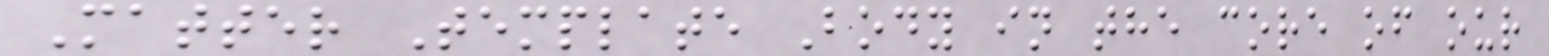Matter Template Body in the core of our
